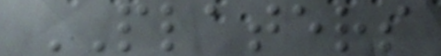PLATERS
